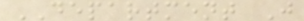DEPARTMENT J
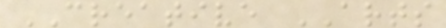CREATIVE ARTS
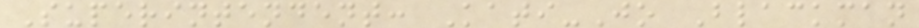Superintendent: Kati-Jo Blackman
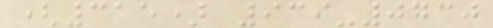(315) 939-0730
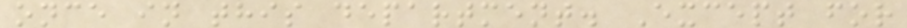once in this department. Except for
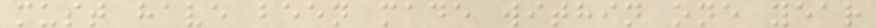must have been made within one year
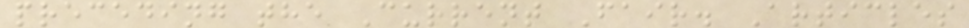preceding the Current Fair. Articles
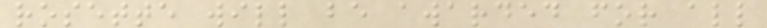rosette will be awarded for all
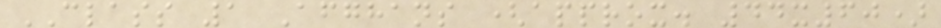CLASS 1 Afghans (approx. 44x60)
